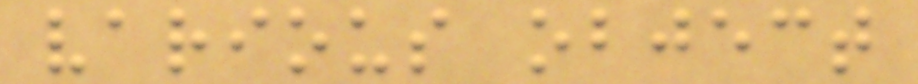various object
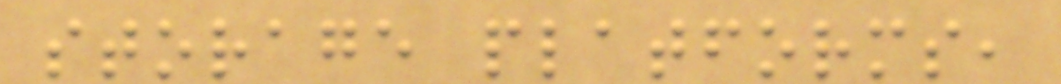storage platforms,
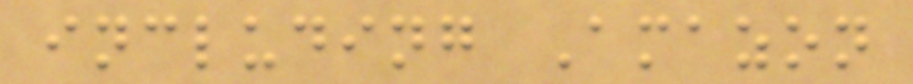including Amazon
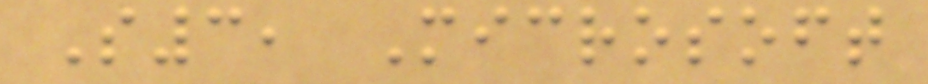S3, Microsoft
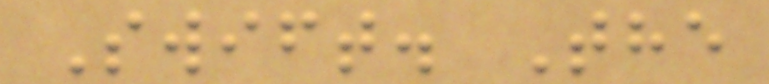Swift. The
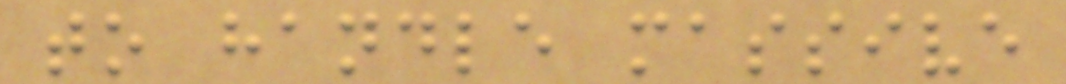to handle massive
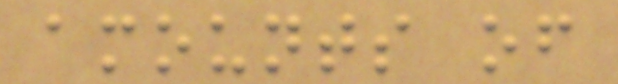amounts of
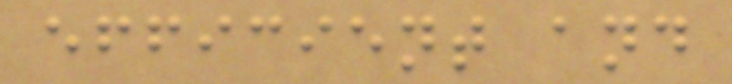efficient and
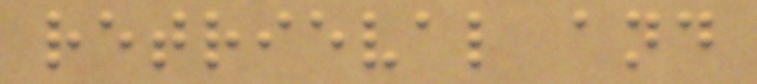retrieval and
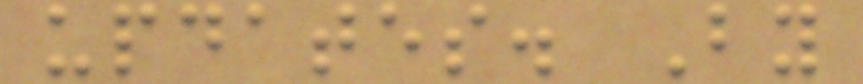updates. By
